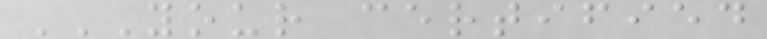YOUR CERTIFIED
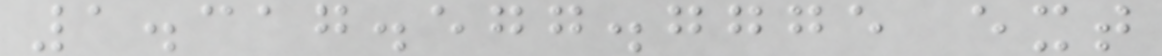1.317.577.7775 ext
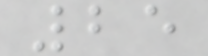25
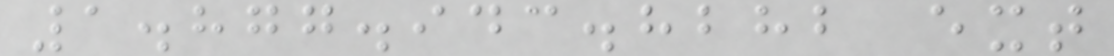1.877.943.8282 ext
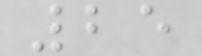25
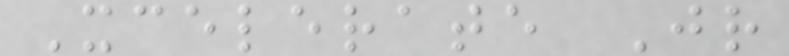Xcelerate Jr
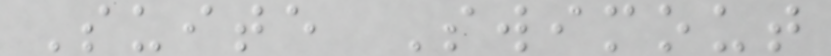Suite Swimout
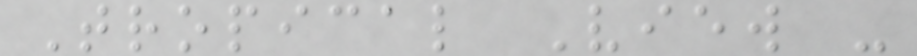Tropical View -
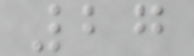27
